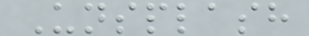Unsplash
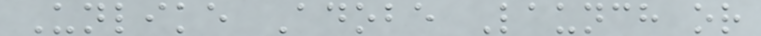Unlike Adobe Launch or
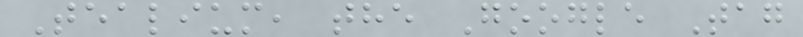Tealium, the Google Tag
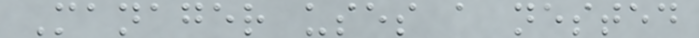Manager uses a nested
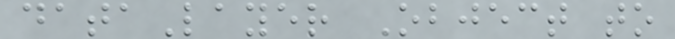dataLayer Object to
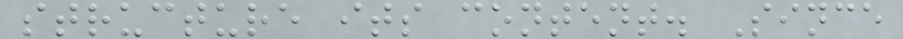structure its content. Since
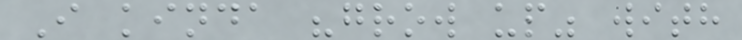I kinda "grow up" with
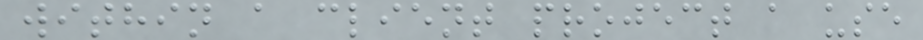within a client project a use
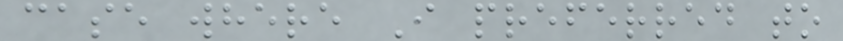case where I preferred to
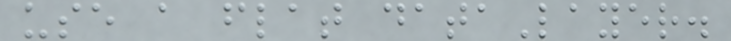use a flat dataLayer.
